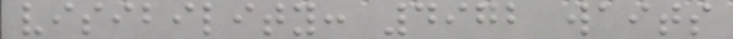visibility: 4972 waits
